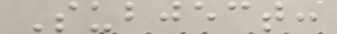Subject:
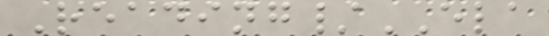Reading/ELA
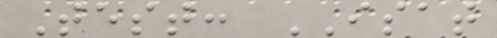Test: ISAT
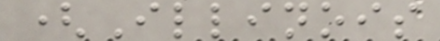(Illinois
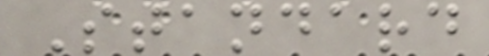Standard
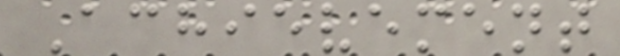Achievement
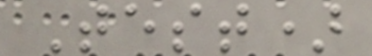Test)
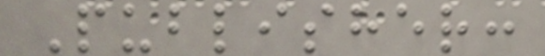Publisher:
